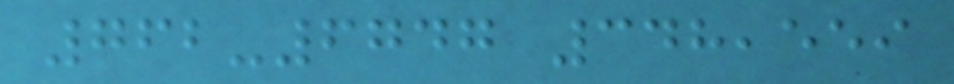762-6747 348,559
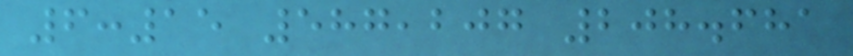6:15 587,207 208.681
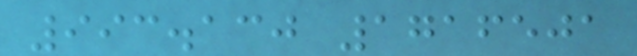993.130 1716501
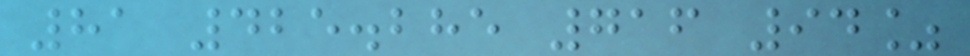81 425.285 716 94%
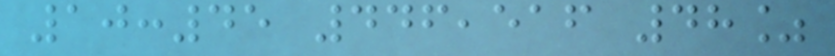10:45 446,516 48%
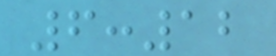6:12
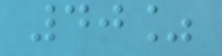40%
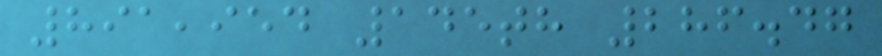891,954 145th 286.47
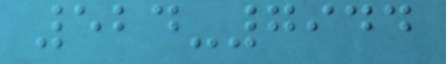524-7944
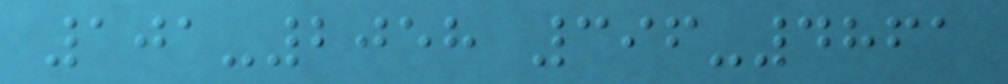101-2058 396-4861
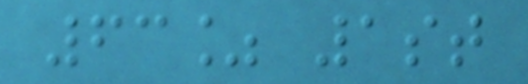63% 1st
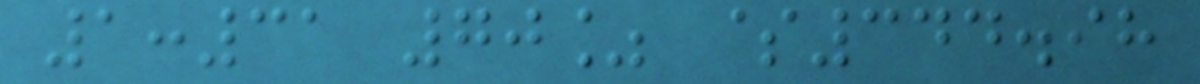1:31 70% $344.98
